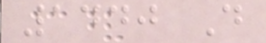1440 D
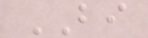BI
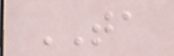TA
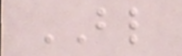BL
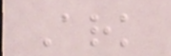Ark
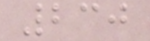230
